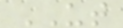UT
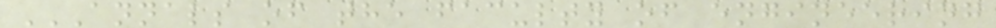ANNALS OF THE FACULTY OF ENGINEERING
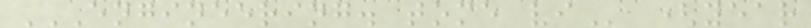ENGINEERING. TOME VI (year
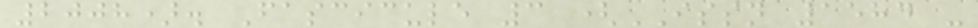2008). Fascicule 3 (ISSN 1584 -
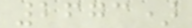2673)
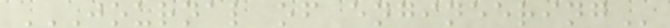JOURNAL OF ENGINEERING
